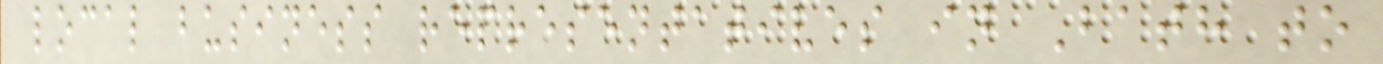local business representatives in Bath to
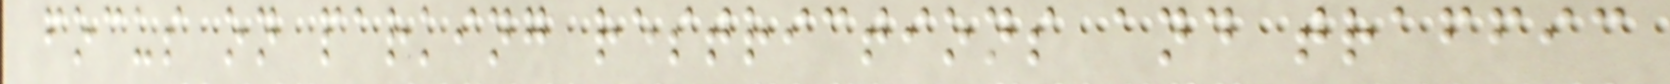focus on parking restrictions and traffic
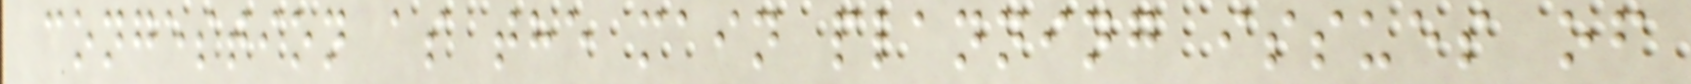congestion as the main planning issues of
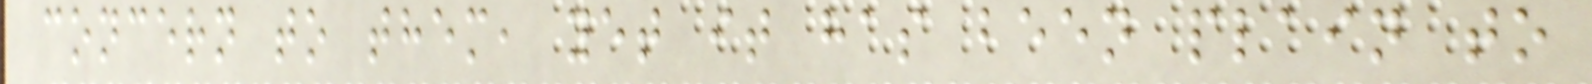concern to them, yet it has been plain to
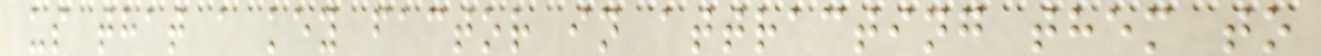us that a key factor in attracting them to
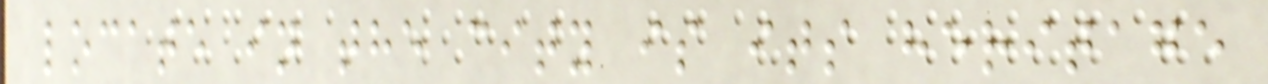locate in the city is its heritage
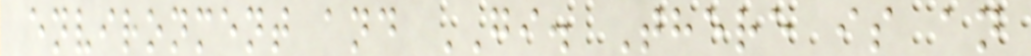environment and GI. There is an
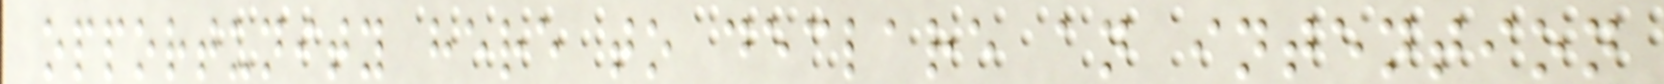opportunity here to declare an intention
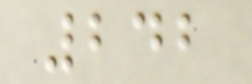242
